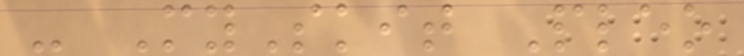- MySkit Pleo
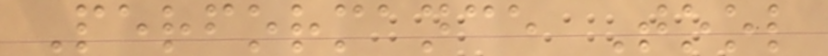Performance Tool
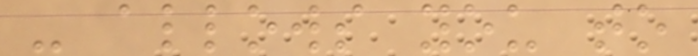- allows you to
